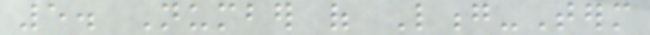5. Number of Long-Term
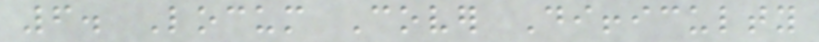6. Locum Cover Difficulty
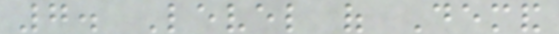7. Level of Demand
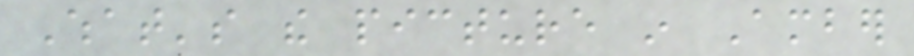What's the picture in Amber
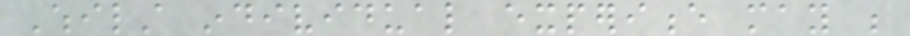Whilst individual experience may be
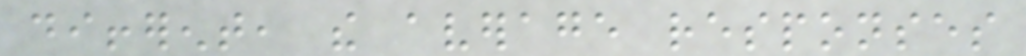different, the average responses
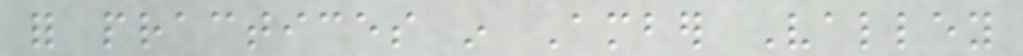for practices in Amber Valley
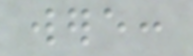were:
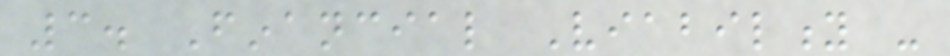3. Financial Viability -
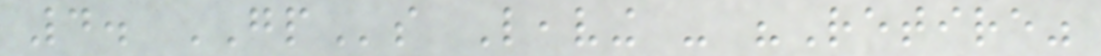4. GPs Leaving - "Retire"
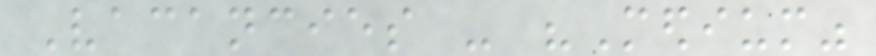Vacancies - "Medium"
